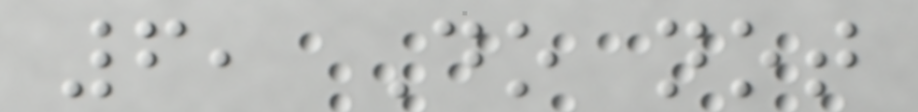6, Do not
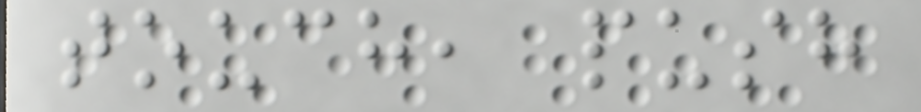touch, push
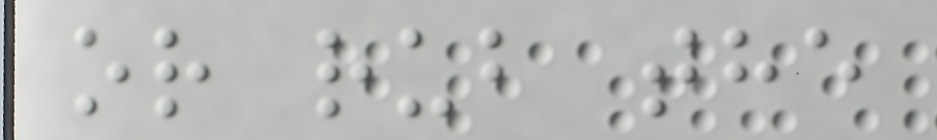or rub the
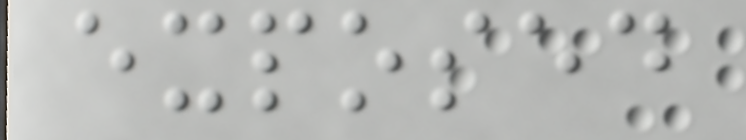exposed
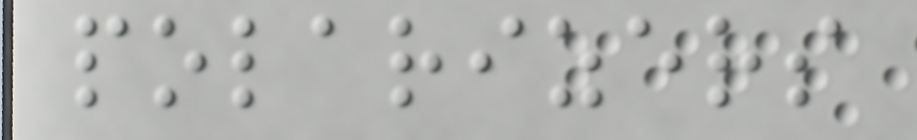polarizers
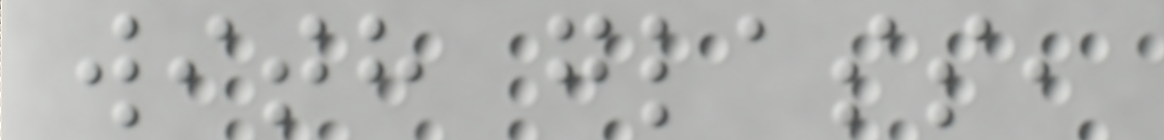with glass,
